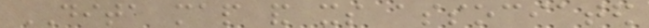DITA map and its associated
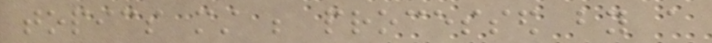topics must be processed by a
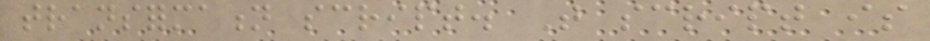transformation script. That script is
